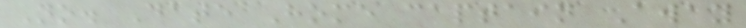No. Date Home captain Away
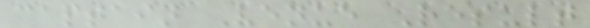captain Venue Result
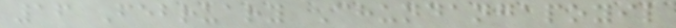16 February Chundangapoyil
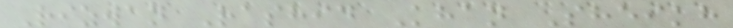Rizwan Rashid Khan Sheikh
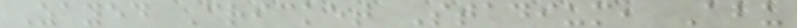Zayed Cricket Stadium, Abu
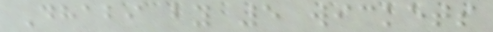Dhabi by 5 wickets
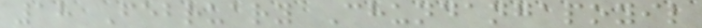18 February Chundangapoyil
